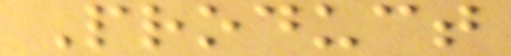Product
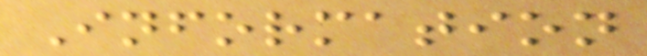Information
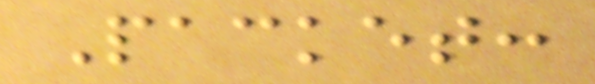Packet:
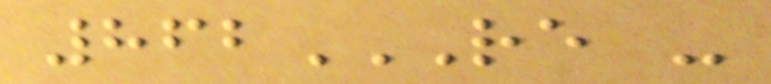862RE -
